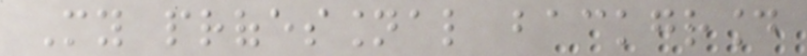My professional background
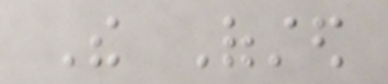The Ofsted
